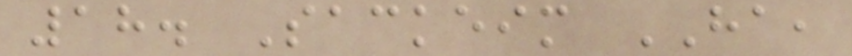18. Sackeim HA,
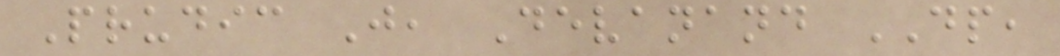Prudic J, Devanand DP,
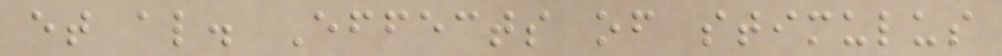et al. Effects of stimulus
